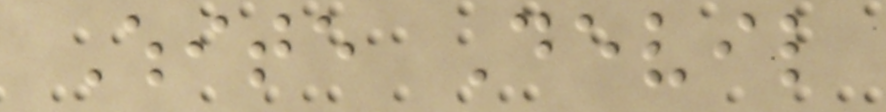White Devil
